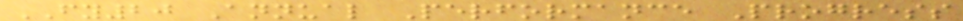FY20 Annual Performance Progress
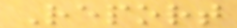Report
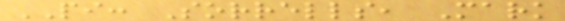PI: Sorrells, Mark
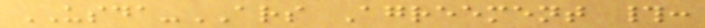USDA-ARS Agreement #:
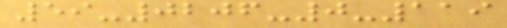59-0206-0-119
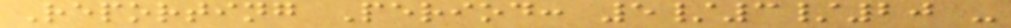Reporting Period: 5/3/20 -
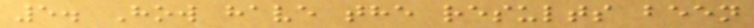5. How have the results been
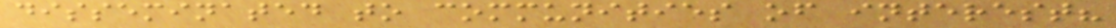disseminated to communities of interest?
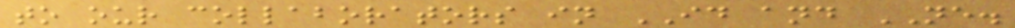to our collaborators in ID and NE.
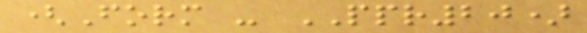(Form - PPR20)
